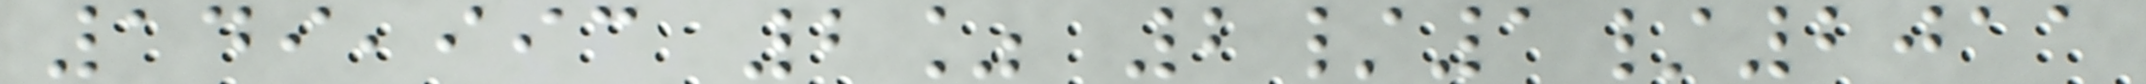149,993 2% 2/1/2011
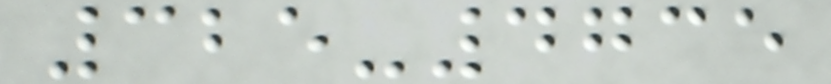325-4735
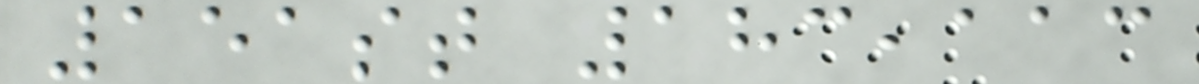151st 183,113
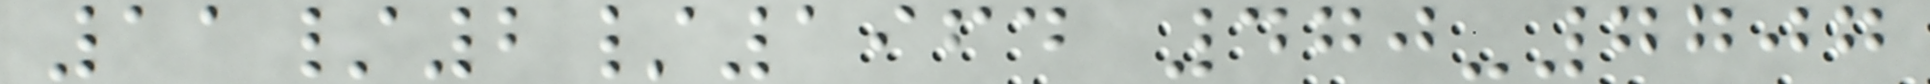11/2/1964 470-7707
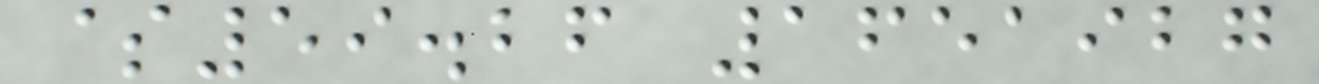$59.26 1651927
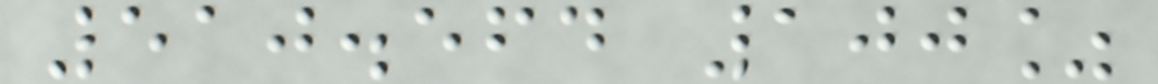510.564 100%
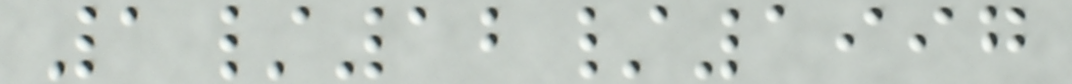1/12/1997
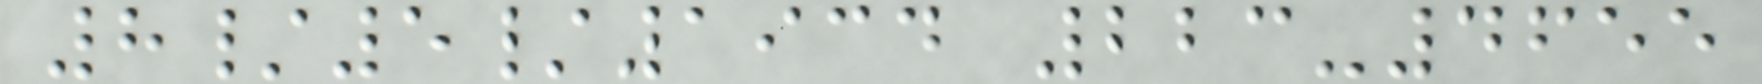8/5/1934 223-4655
